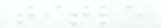title
